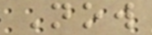Now
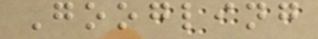Googling
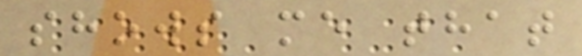shows me that
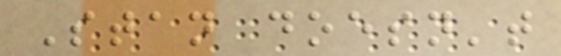Stan doesn't
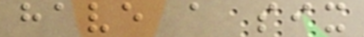have a six
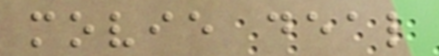movie deal
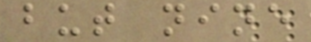but nine
